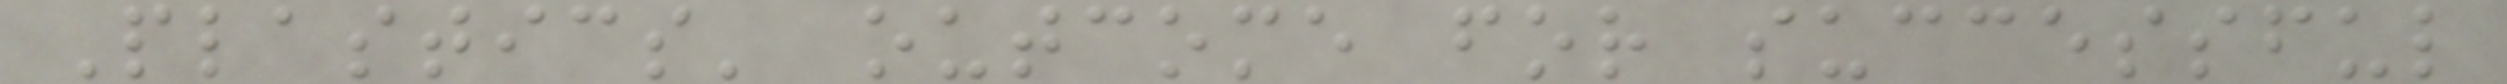Plastics' outcome for successful
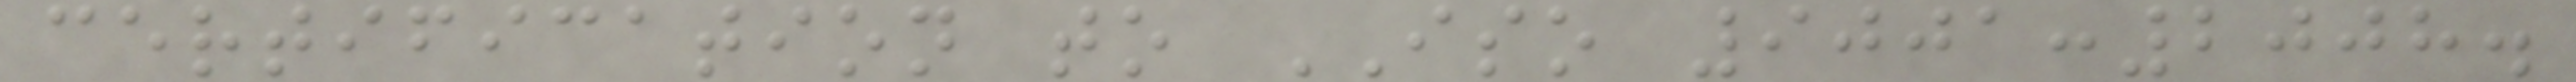certification to ISO 9001:2008.
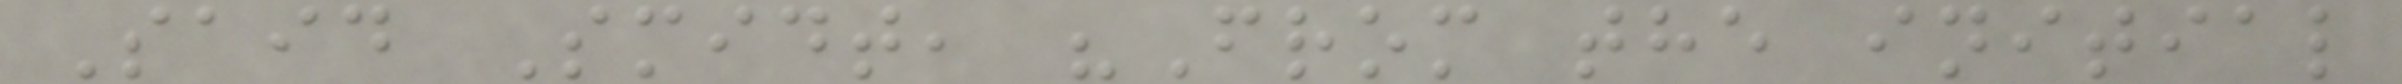Said Smidt, "From the initial
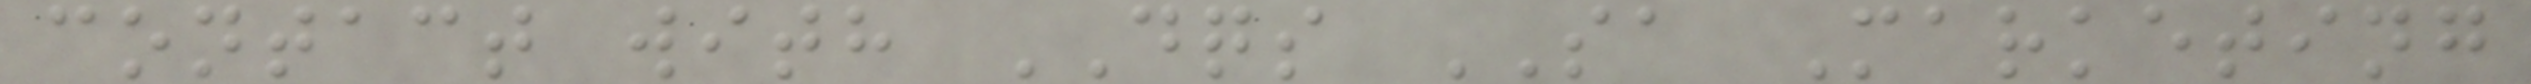contact with DQS SA Marketing
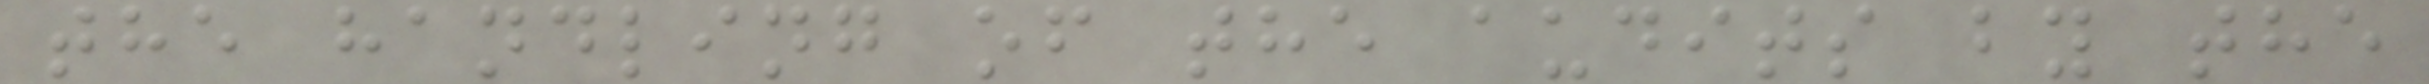the handling of the audits by the
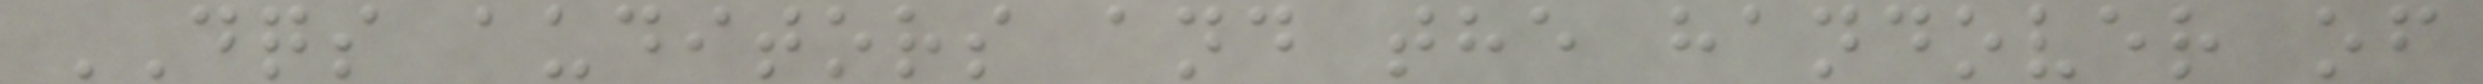DQS auditors and the handover of
